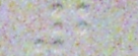2
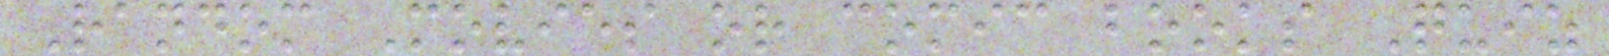Random Movies or comic books Quiz
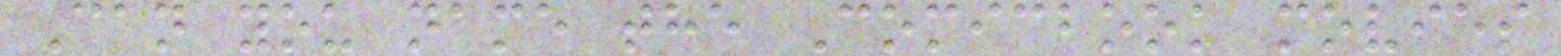Can you name the Comicbook movies
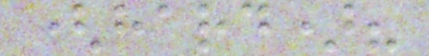(hard)?
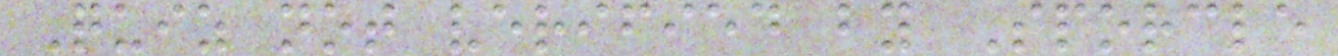Quiz not verified by Sporcle
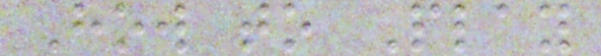How to Play
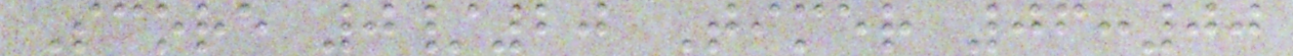Score 0/20 Timer 06:00
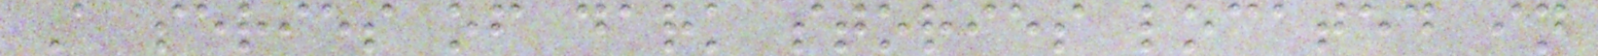A series of dark stories located in
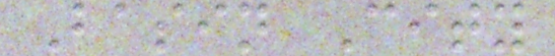Basin City
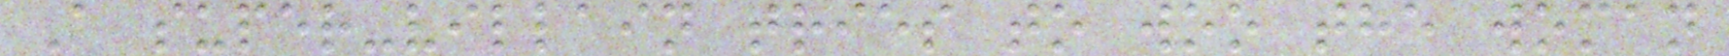A super-villain tries to woo the woman
